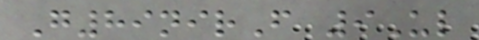G89nirF 9Ul
